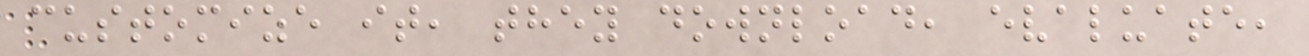customize it, they download, evaluate,
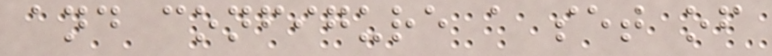and configure a set of
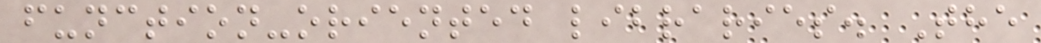function-oriented libraries. The
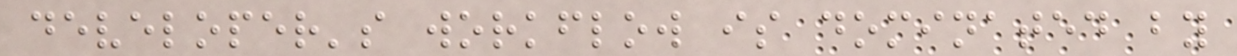developer's workflow is dominated by
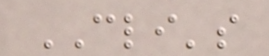CLI's
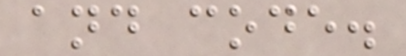and code.
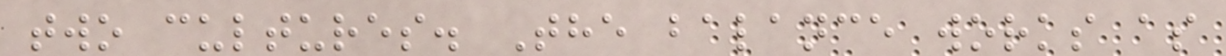two cultures. The balance works as
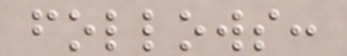follows:
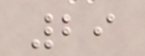29
